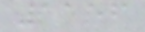1156
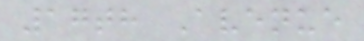17th Avenue
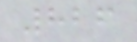826
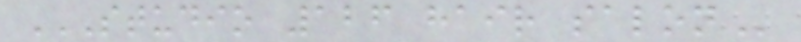STUDIO 126 HAIR SALON
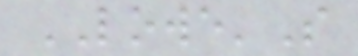LOWE'S
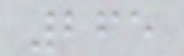265
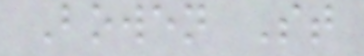Bowen St
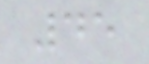45
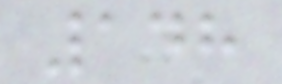148
